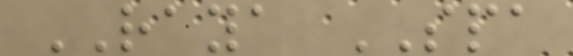RAYA SPA
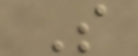S
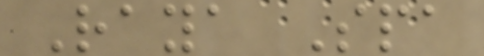Raya Spa
